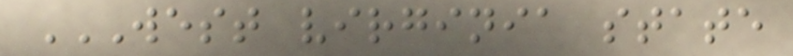WEST VIRGINIA STATE
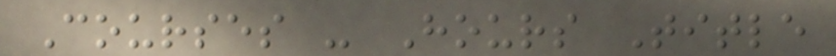Courses - Hours Title
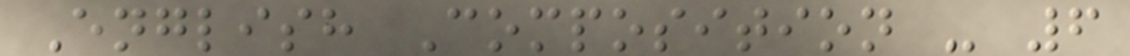English Composition - 6
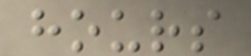hours
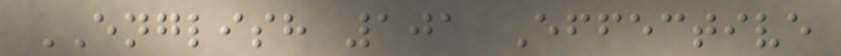ENGLISH 101 Effective
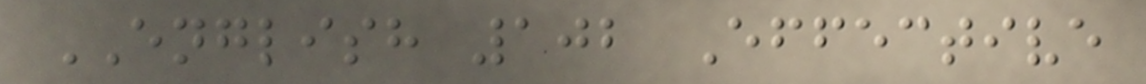ENGLISH 102 Effective
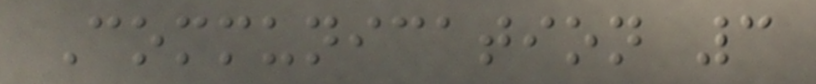Communication 3
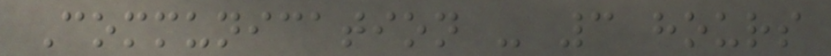Communication - 3 hours
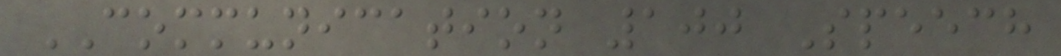COMMUNICATION 100 Speech
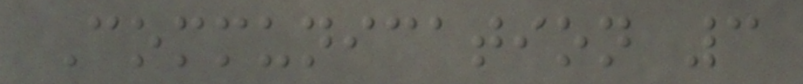Communication 3
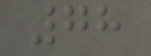78
